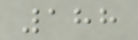188
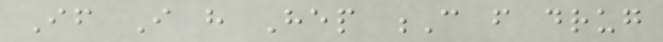If I have Hep C from drug
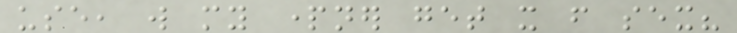use, will my partner get it from sex?
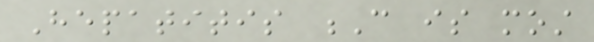Hepatitis C is most
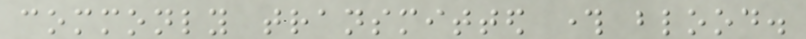commonly transmitted through blood.
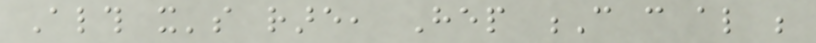Although it's rare, Hep C can also be
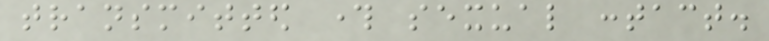transmitted through sexual contact.
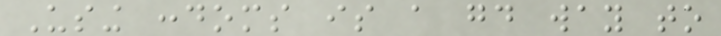Using condoms is a good way to
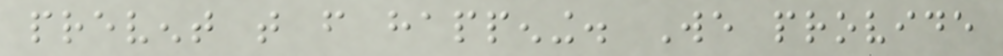prevent that from happening. We provide
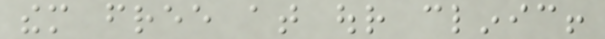them free at our clinic!
